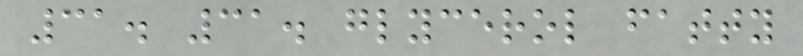31. 31. glycerol fatty
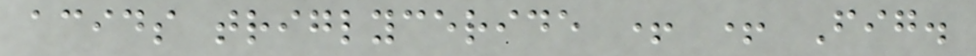acids triglyceride + + Fig.
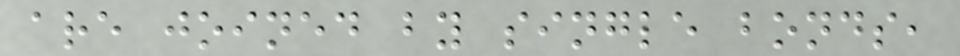are joined by single bonds,
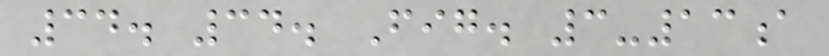34. 34. Fig. 3-13a
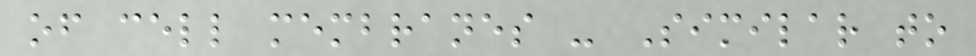of cell membranes - Similar to
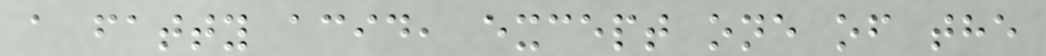a fatty acid, except one of the
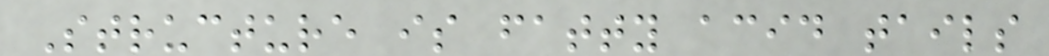Structure is fatty acid tails
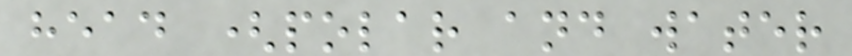head (polar and water
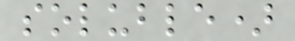soluble)
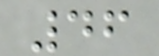46
